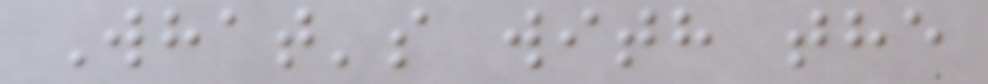What's with the
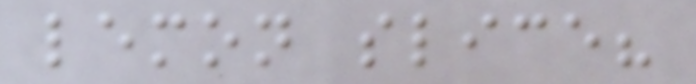lemon slice?
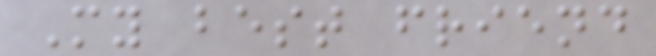My best friend
